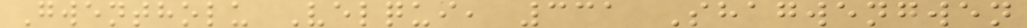Gwentholu Velqui, 331 Shagwengwen
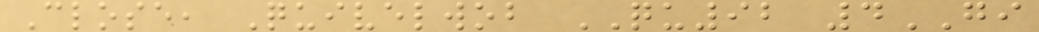Close, Quivelwob QU92 4GI
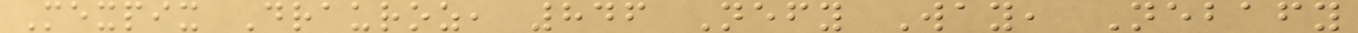Mexpix Drauroz, 846 Nefy Way, Nebafy
